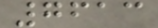7613
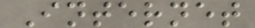Internet
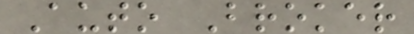Auto Broker
